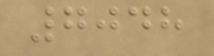7048
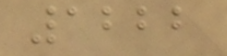1222
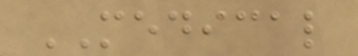MEDICAL
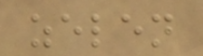zelen
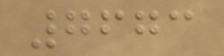7673
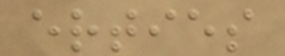erties
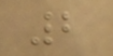2
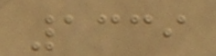1339
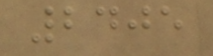2405
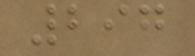297
